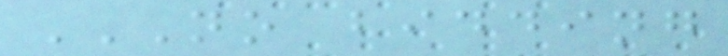NO BIDDING
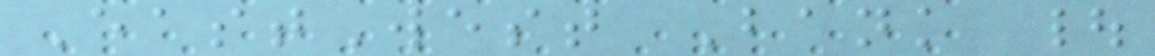EastWest Bank |
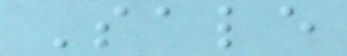Sale
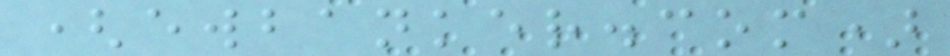(ewbanker.com)
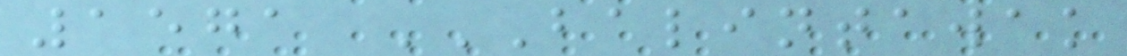1571 BALINTAWAK
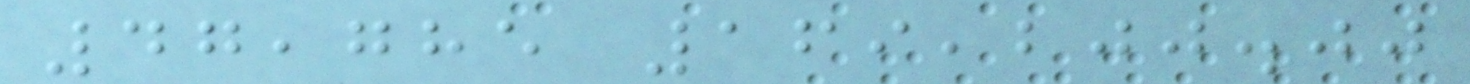47,785 169,200.00
